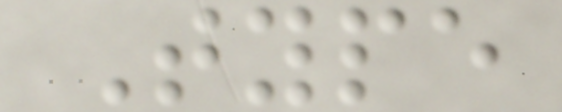Type
